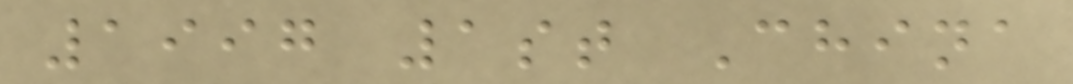1997 1st China
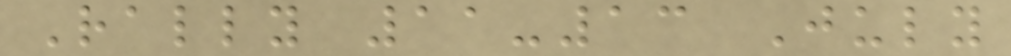Rally 11-13 July
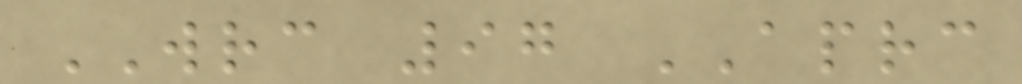WRC 97 APRC
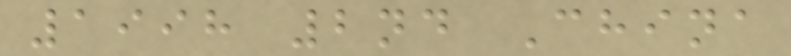1998 2nd China
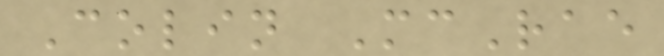Colin McRae
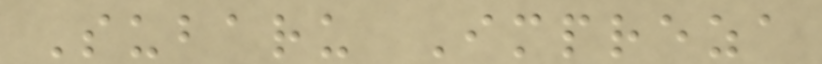Subaru Impreza
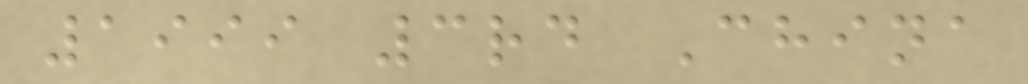1999 3rd China
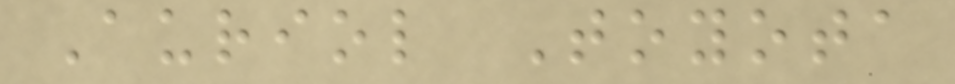Auriol Toyota
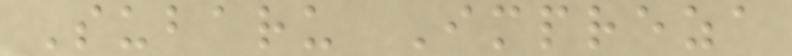Subaru Impreza
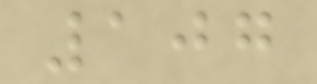107
